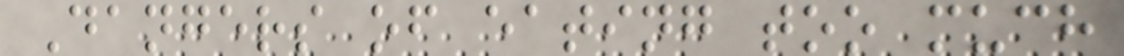Dangers of eating too much
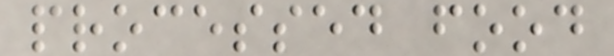processed food
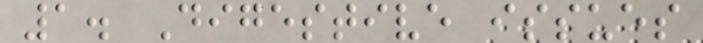1. Digestive issues
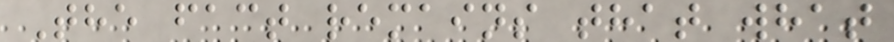The fact remains that what
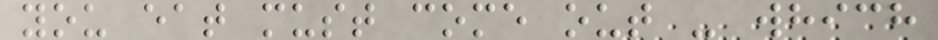you eat must come out - which
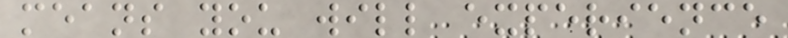means you will experience
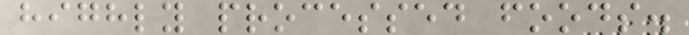highly processed foods.
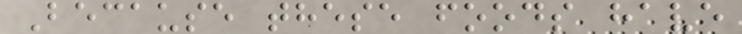Because these foods have
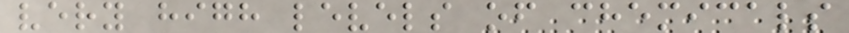very high levels of chemicals
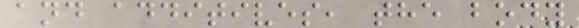and additives, the body
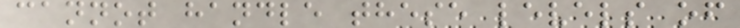cannot handle these levels of
